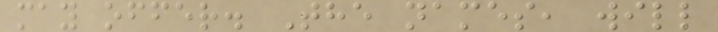may offer. The names, will
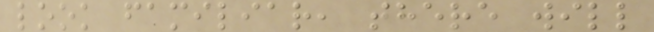look familiar, there will
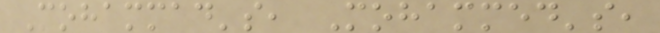Mohammad's, Mohammed's,
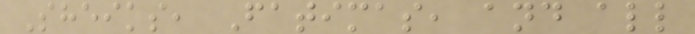Sheiks, Fatimas, and all
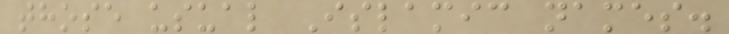those usual Islamic names.
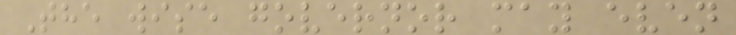The wise governor may even
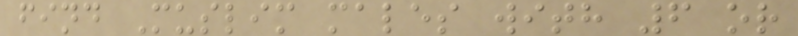find Muslim males with 6 or
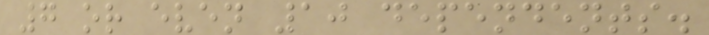7 or even 10 dependents.
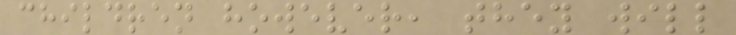children however, they will
